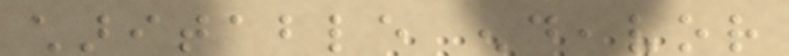charitable endeavor
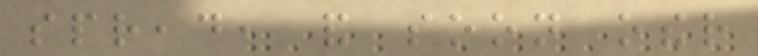spread, and soon other
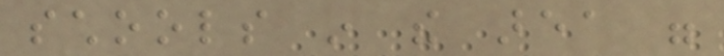schools in the area were
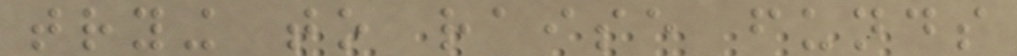trying to raise funds
